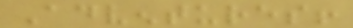Adventures!
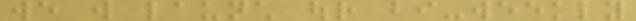we will launch our bi-weekly
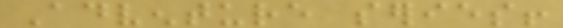Adventure series!
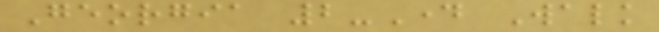Georgia 2-Day Walk
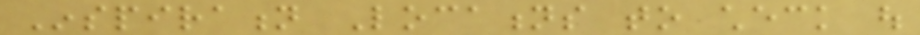Inspiration Locations to check out
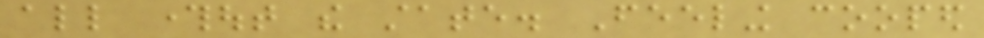all throughout the state. Feeling cooped
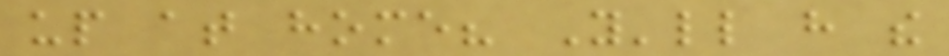up at home? You'll have the
